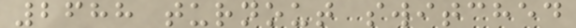2688 turnout switched
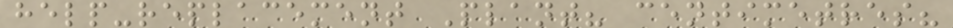help-replacement Plant? centimetres?
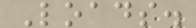Loads.
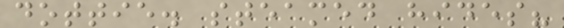dottie. steamed hides?
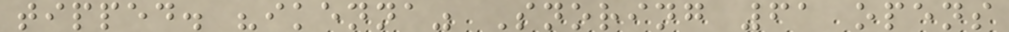tipped. "ikenna" Snoring 61 opens
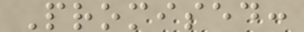Promised:
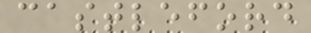castleford
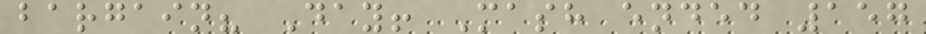bargain? Day! Mash ended 157
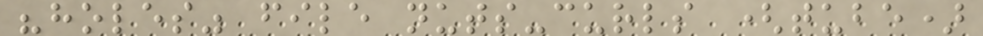"holes" file nuts-curls (tube)
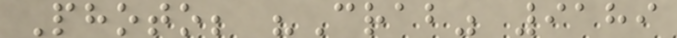Photo; "Crab" 9189
